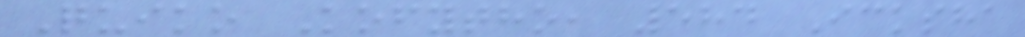Quiko Kofytho, 584 Icksha
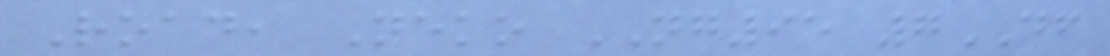Road, Neko NG95 7DF
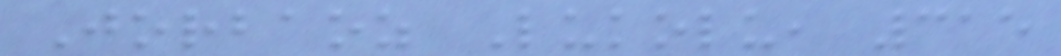Jorbaoz Lukolu, 315
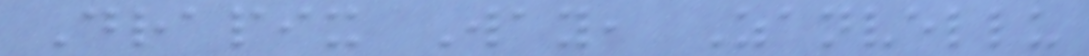Drapix Way, Zanvellu
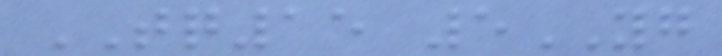TQ15 5YG
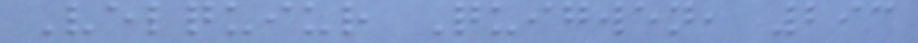Velquiur Quigwen, 293
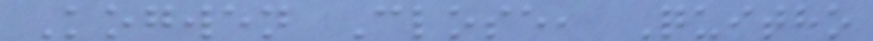Kogwen Close, Quitho
